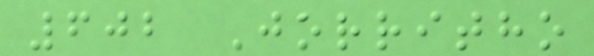602 Jorritho
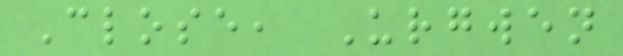Close, Urgwen
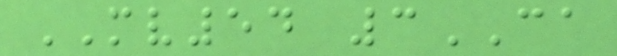MV54 3CA
